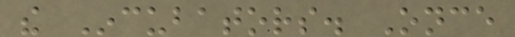the Incubators. Once
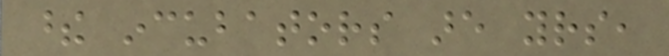these incubators are yours,
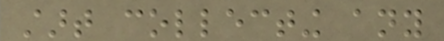start collecting any
